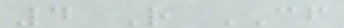4 R CF
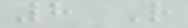8 R
